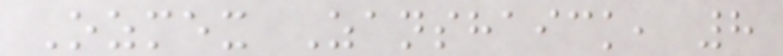Ozmex Zanshaick, 8
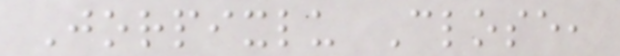Jorpixlu Close,
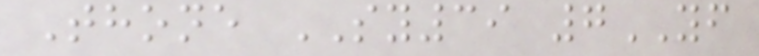Thone SY39 7YF
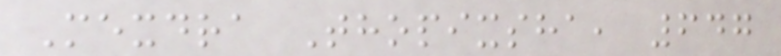Mexdra Thopixsha, 647
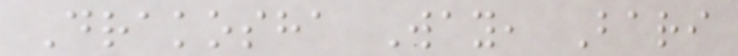Drakosha Way, Bari
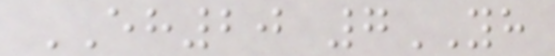EH20 7YH
